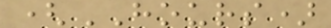(HOURS)
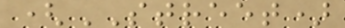(STREET)
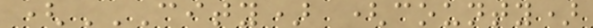(CITY) (COUNTY)
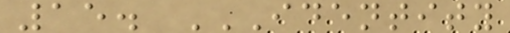15. IDENTITY
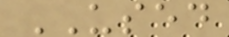USED
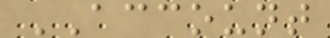ACCOUNT
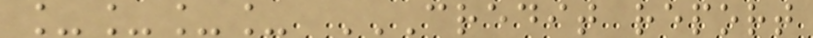____ CREDIT REPORT
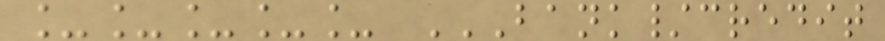_____ BANK/CREDIT
